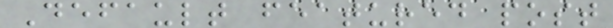Default featured post
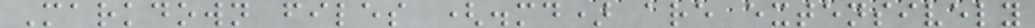Markdown files (.md) are extensively
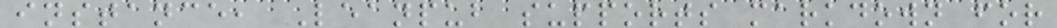instance, Leanpub supports markdown for
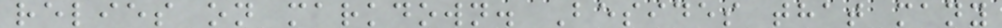relies on markdown. Besides that many
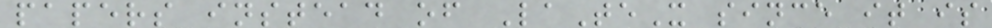papers instead of LaTeX since it is
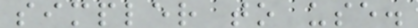simpler to use.
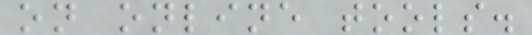on online tools.
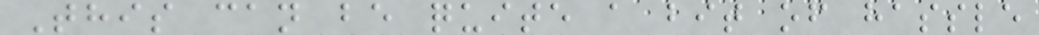This can be quite a bit of hassle
